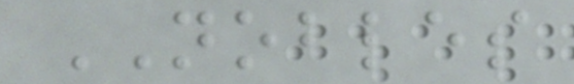NOBLES
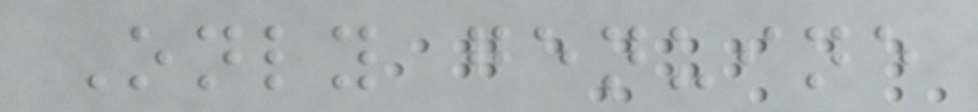Only genuine
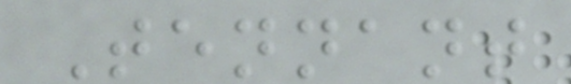Tennant
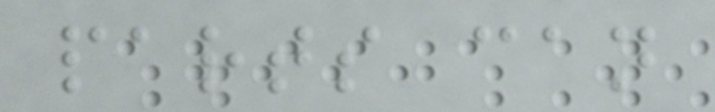parts can
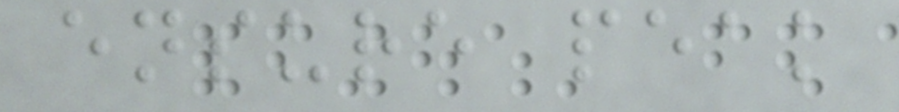ensure peak
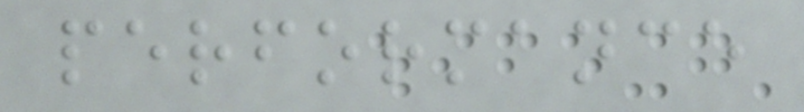performance
